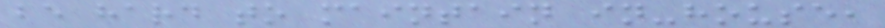be hard to maintain in-house,
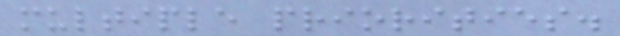multiple priorities.
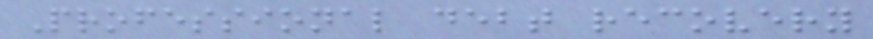Professional debt recovery
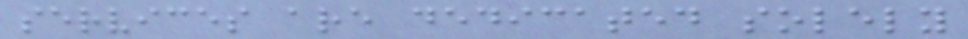services are dedicated solely
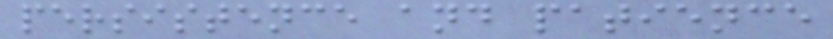persistence and patience
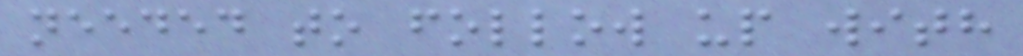needed to follow up with
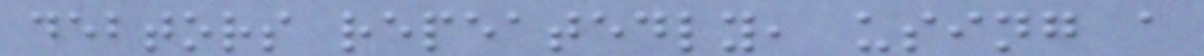debtors repeatedly, using a
